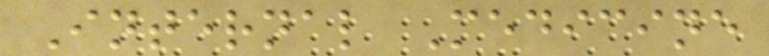Internal Medicine
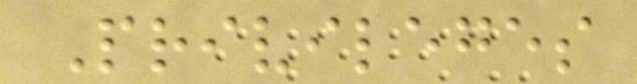Privileges
